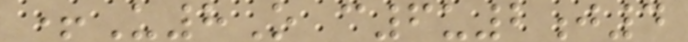+U8O c6u2j4
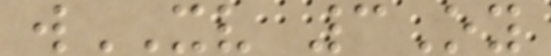wXV 3Oy
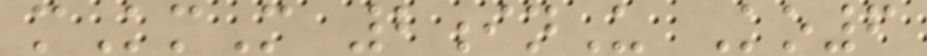mKmM 2inU Ko6
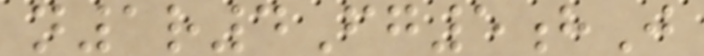n1r4Fg5hJ
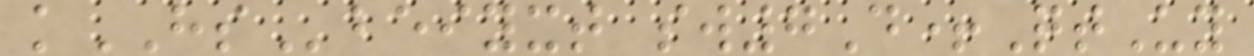kHSbeiyxt sw7D+QtUy
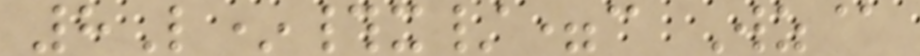8L*#x/=c Wz@
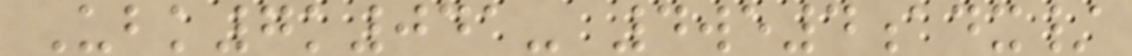Ubk7k041- 4we4adx/
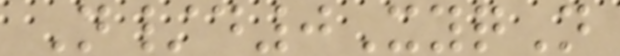N/d0XyqN
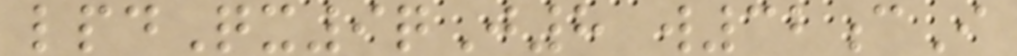lpdQx9qJ8 w32cI
